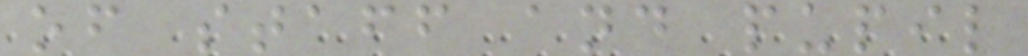of staff and pupil
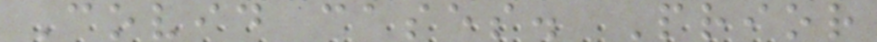Covid cases. Prior
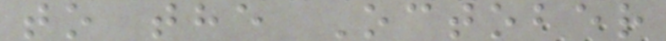to the October
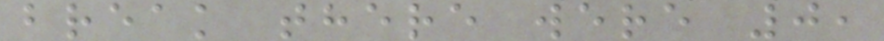break there were 0,
